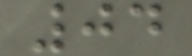04
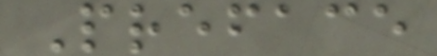Preface
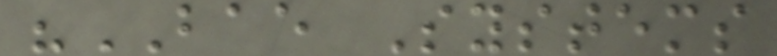"BAE Systems
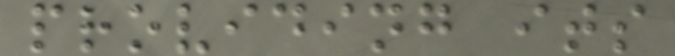providing its
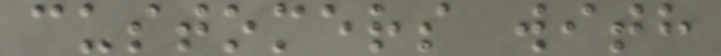customers with
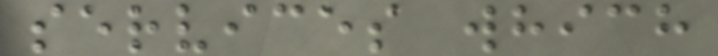services which
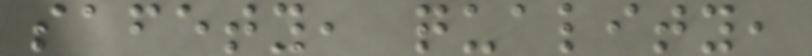safety, quality,
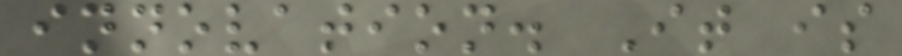innovation. It is
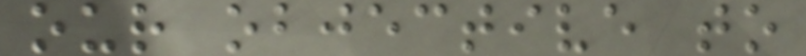our objective to
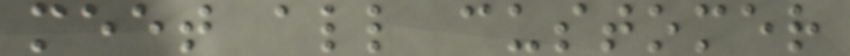meet all customer
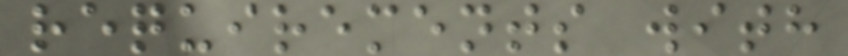requirements with
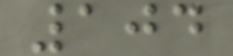104
